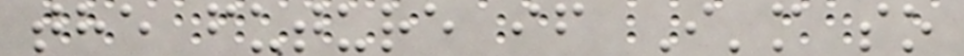the future if I'm so
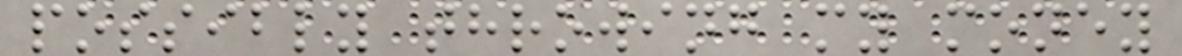possibly throwing my money
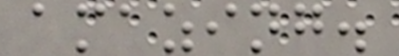amazing.
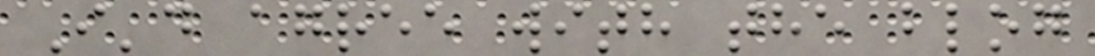I'd agree with the blog
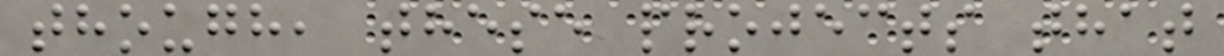though, these projects that
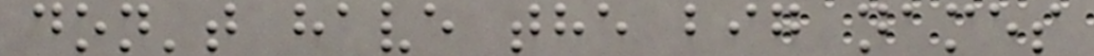don't have the big names
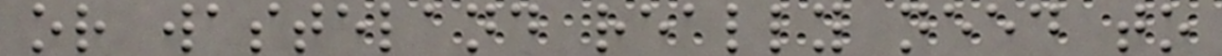or wasteland really need to
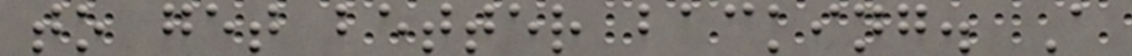to get better backing. A
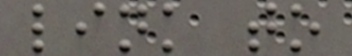link to
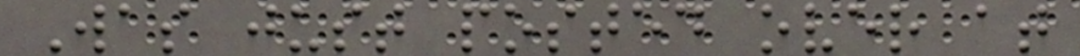Was just posted over at
